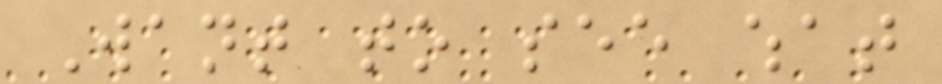Want to see what
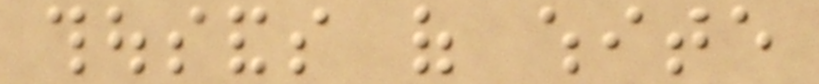thousands of white
